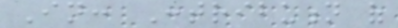In: Contribution of
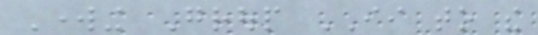Working Group II to the
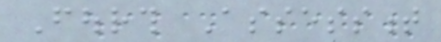Fourth Assessment
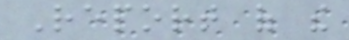Report of the
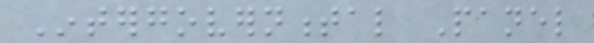Intergovernmental Panel
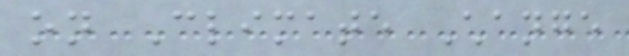on Climate Change
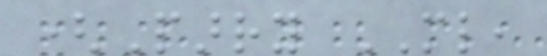(Parry ML,
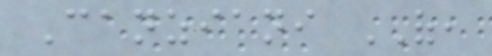Canziani OF,
